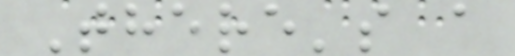There's a
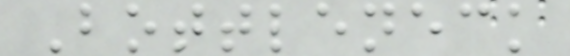Bottleneck
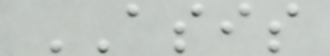ASIS
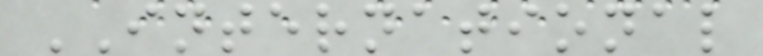INTERNATIONAL
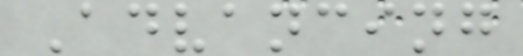Advancing
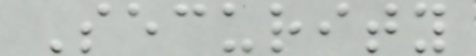Security
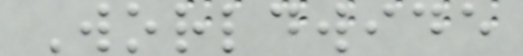Worldwide
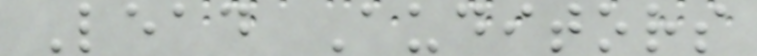Lead Auditors
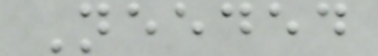Needed
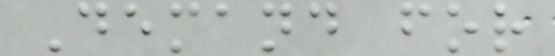Demand for
